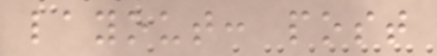layout: post
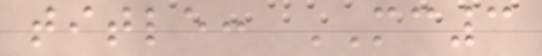title: MC3
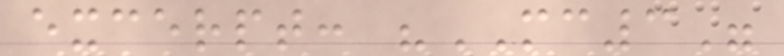excerpt: "MC3"
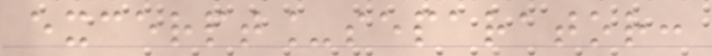excerpt_separator:
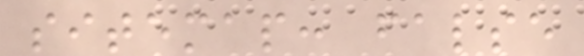sitemap: false
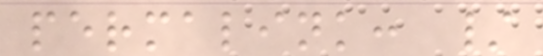permalink: /
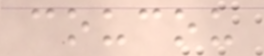coucou
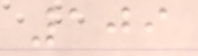109
